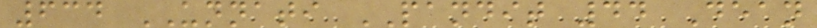634 UNNATI PANDIT 44 Dean
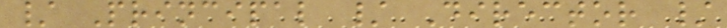/ Principal / Director /
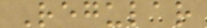Regular
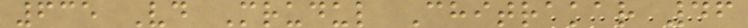635 Vd Mrudul Chitrakar 46
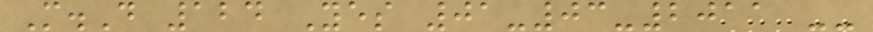M.D 124 Yes 01-03-2011 --
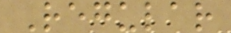Regular
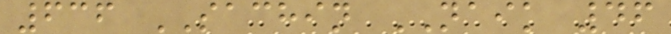636 SACHIN NAIK 46
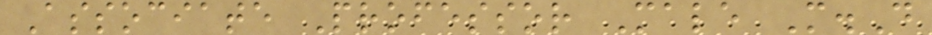Associate Professor Male M.D
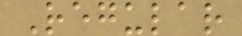Regular
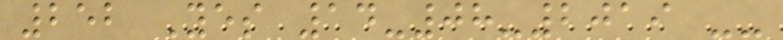252 Yes 14-08-2019 --
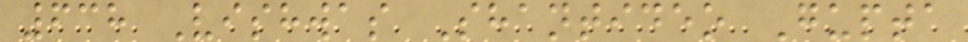638 Vishwas Shantideo Gupta
